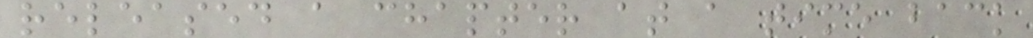released a chapter at a time back
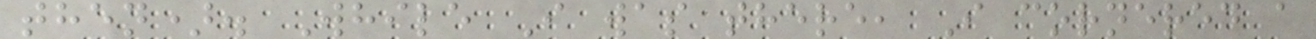then). While I was there, I cornered a
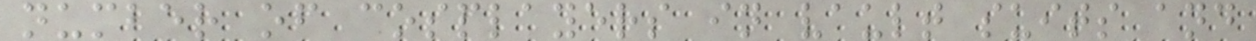number of cosplayers in vault suits and
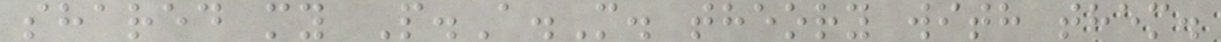shared my P.A.M. theory with them.
